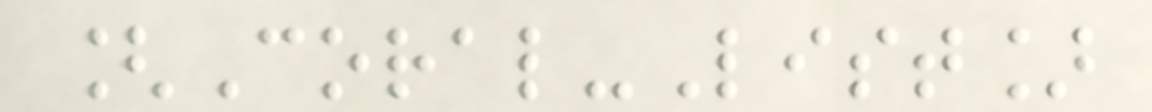[Coral-List]
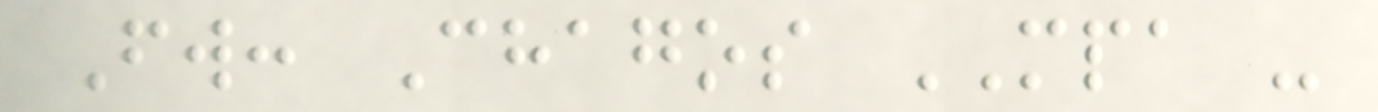Fw: Chagos MPA -
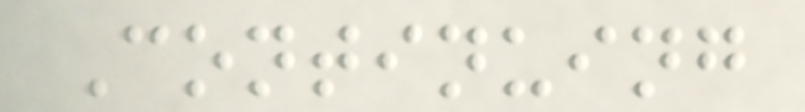Continuing
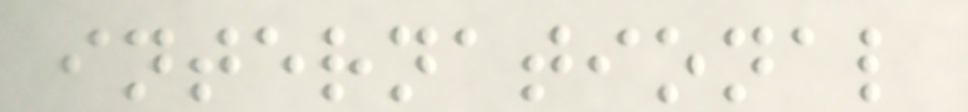international
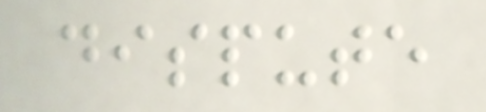dispute
